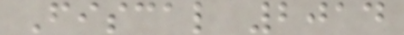Fiscal 2014
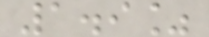1.9%
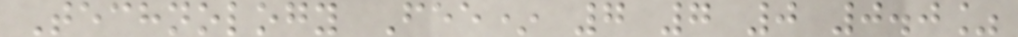Technology Fee* 7 7 0 0.0%
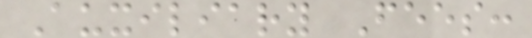Auxiliary Fees:
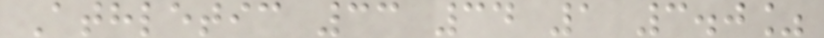Athletic 33 34 1 3.0%
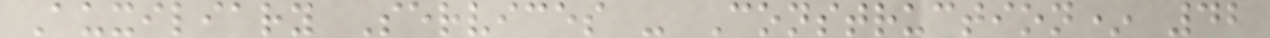Auxiliary Services - Construction* 42
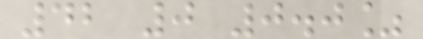42 0 0.0%
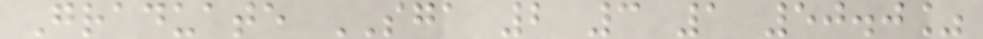Graduate SGA 2 3 1 50.0%
